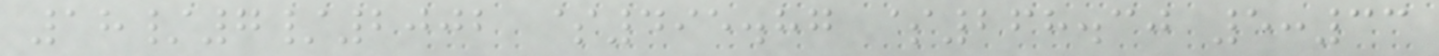18/7/2002 $495.87 $268.30 5:33
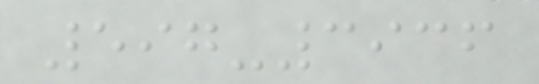597-3936
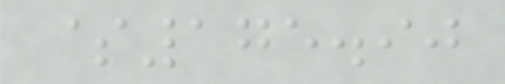$175.90
